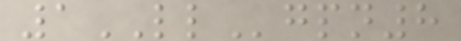1LLgpn8
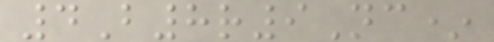4B8r9Nc*
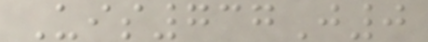Uis737J0
